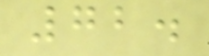72.
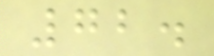72.
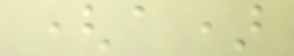(a)
